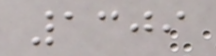1309
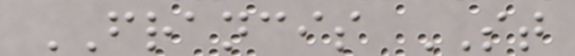FRANCIS ST
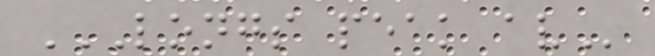LONGS PEAK AV
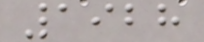1928
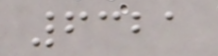6321
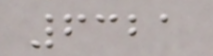6321
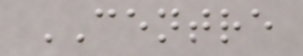CENTRE
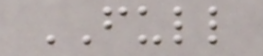FULL
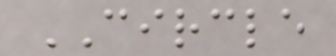CIRCLE
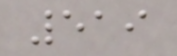519
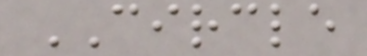CIRCLE
